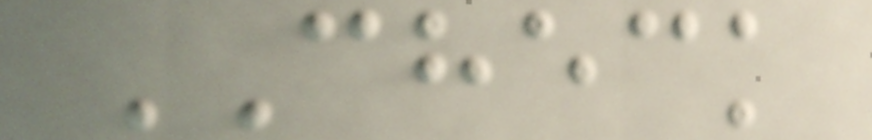CHECK
